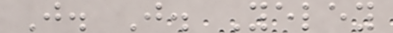J. J. Yeley
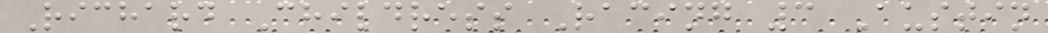Richard Childress Racing 3 Austin
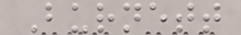Burnett
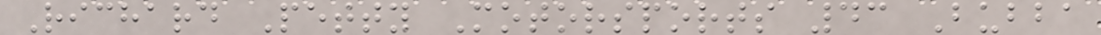Richard Petty Motorsports 43 Bubba
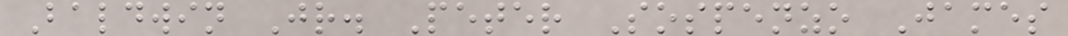Baldwin Jr. Peter Sospenzo James
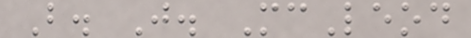B. J. McLeod
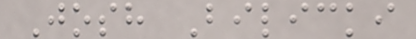Josh Bilicki
